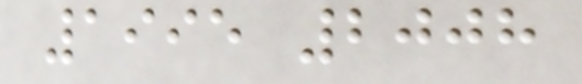1995 2008
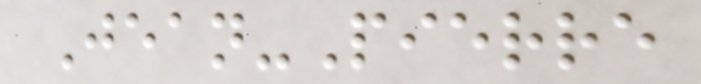Jean-Pierre
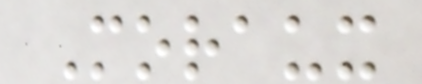Moraux
